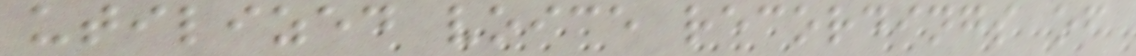utilized voice recordings of
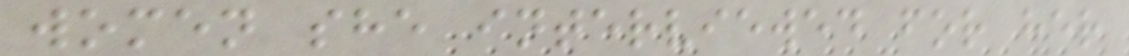women she interviewed for her
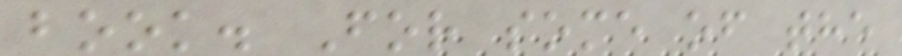book. For some of the
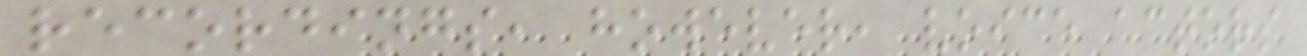recordings, however, voice actors
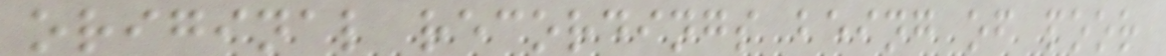original recordings being of poor
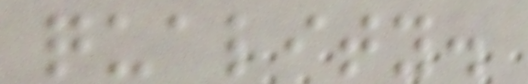quality.
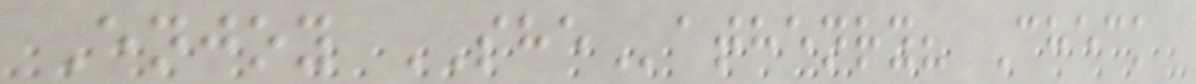Enjoy SHEathenry? Check
